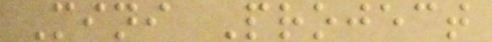Mini Project
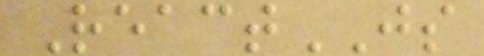ReactJS
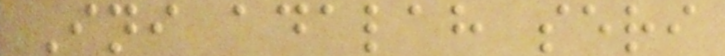Ini adalah seri
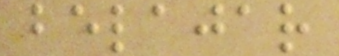belajar
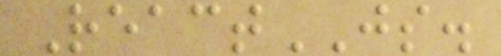ReactJS.
